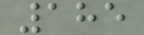185
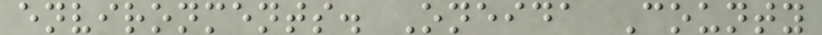environments. Oneida County
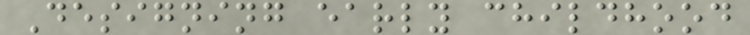Designing early childhood
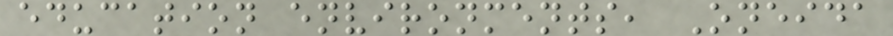education environments, Oneida
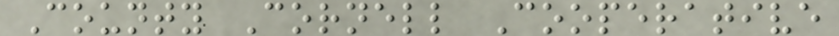County Cornell Cooperative
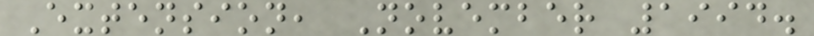Extension, November 1994.
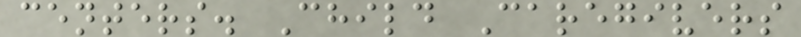centers. Child Caregivers
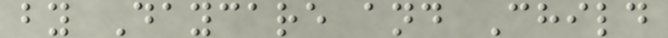by Daycare and Child
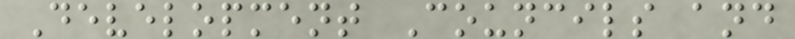Development Councils and
